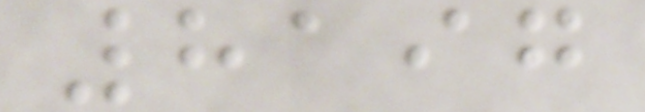8197
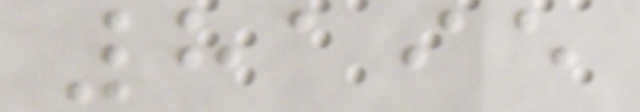8195
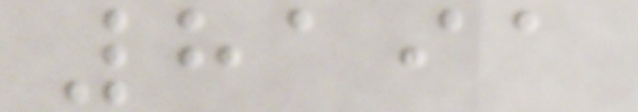8191
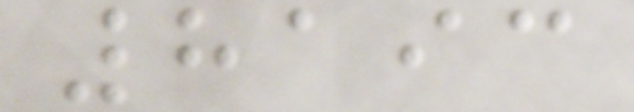8193
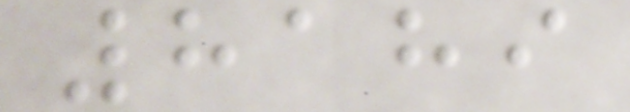8189
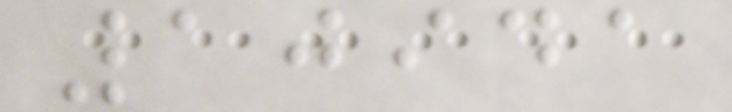10941
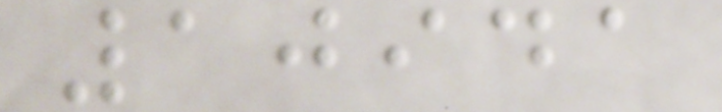10941
